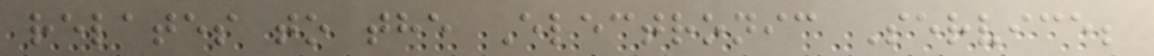relates to the Electronic Service;
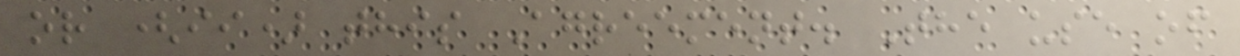or (ii) this Agreement. The use of
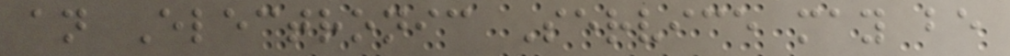an Electronic Service may be
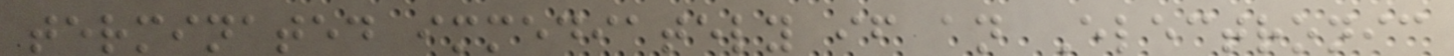terminated immediately if an Electronic
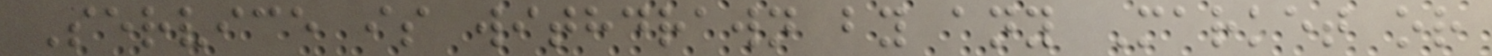Service is withdrawn by any Market or
